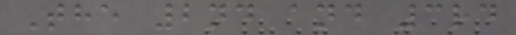The 2nd and 3rd
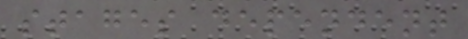stages dependent
